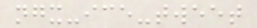ngx-ice-tweet
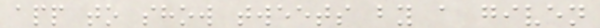app to show tweets by a given
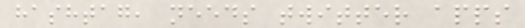hashtag, needs twitter apps
